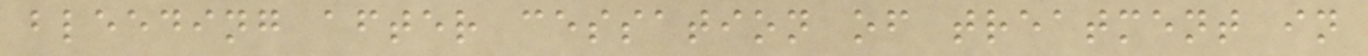bleeding after cessation of treatment in
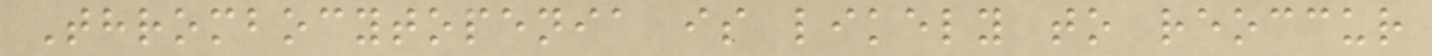Thrombocytopenia is likely to reoccur
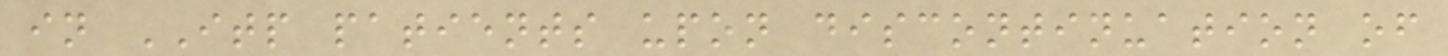in ITP patients upon discontinuation of
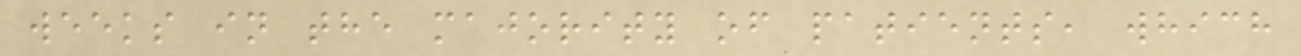weeks in the majority of patients, which
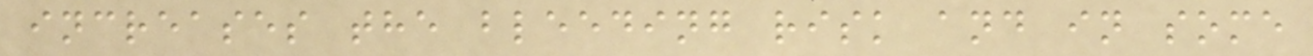increases the bleeding risk and in some
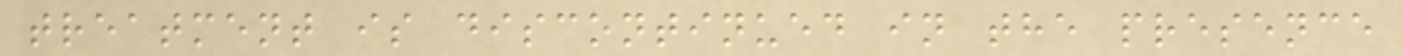treatment is discontinued in the presence
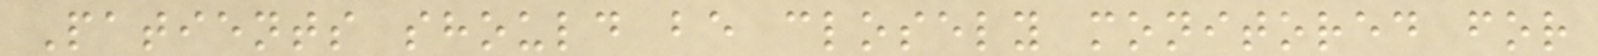Patients should be closely monitored for
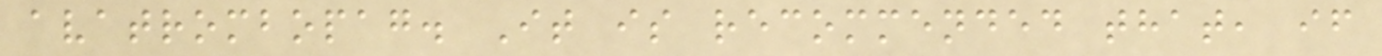avatrombopag. It is recommended that, if
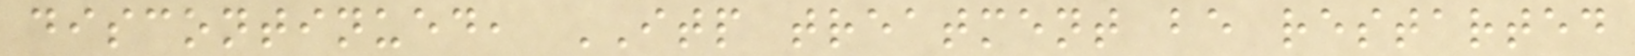discontinued, ITP treatment be restarted
